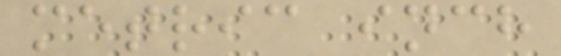metric inch
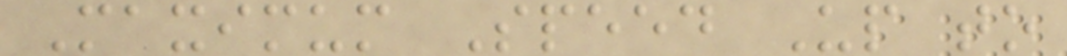Maximum Speed Up to
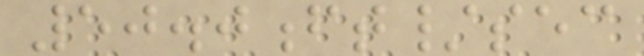50.0ft/sec
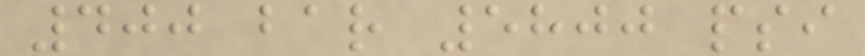400 bar 5800 psi
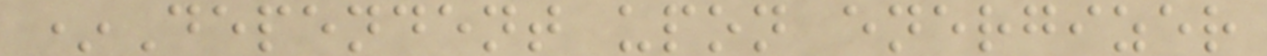*Dependent upon energizer
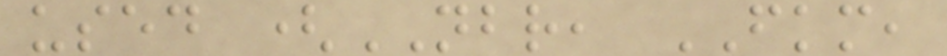used (NBR, FKM,
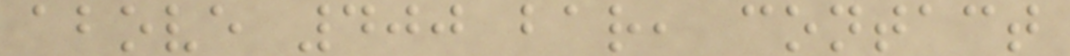above 400 bar, contact
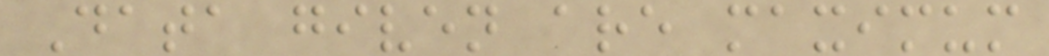Data given are maximum
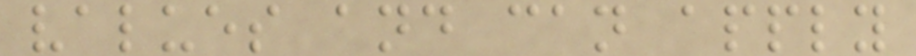values and can apply
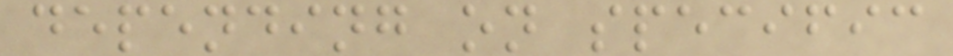depending on specific
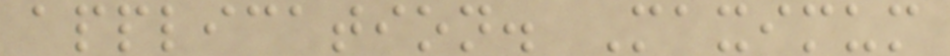application. Maximum
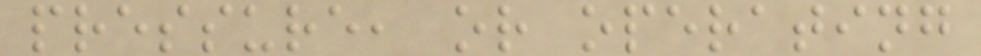pressure, or operating
